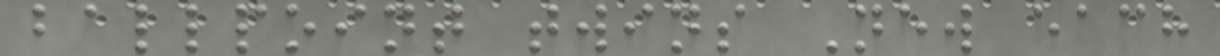ballpoint twins New each
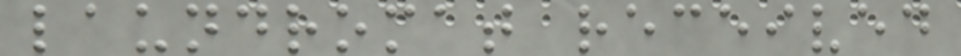laundromat received
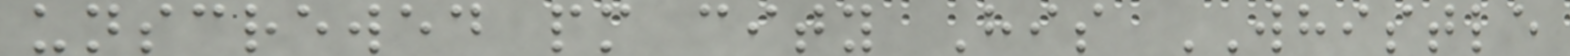unscrewed pm city His WHISTLE
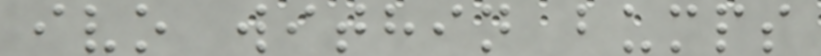ivo within bumps
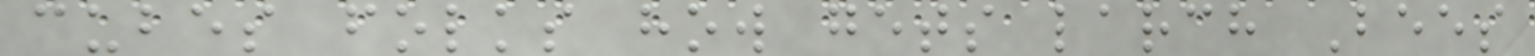cubes folks how gets larch Bees
